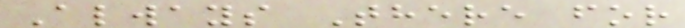Always There for
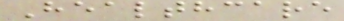Healthcare
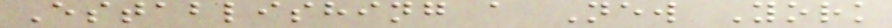Establishing a New York
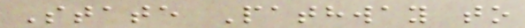State Pathway to
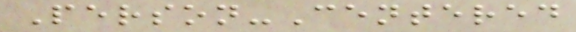Person-Centered
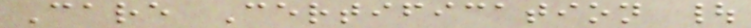Care Certification |
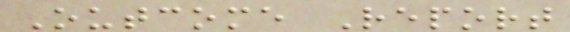Outcome Report
